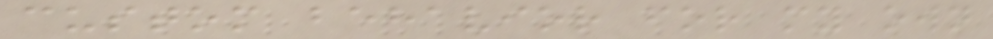custom behavior for my own
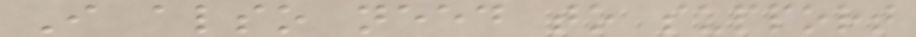I also need to support
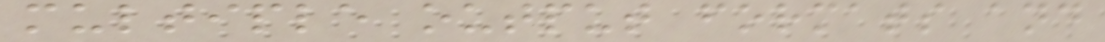multiple output formats and
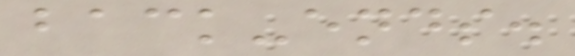back-ends.
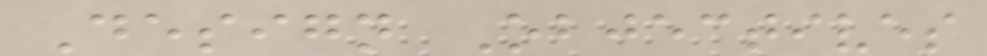Design Objectives
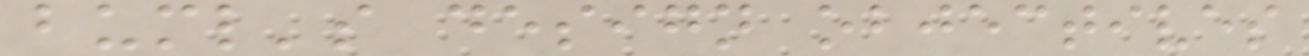buml's design objectives
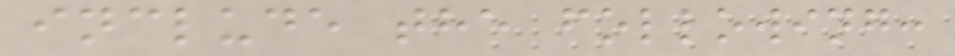include the following:
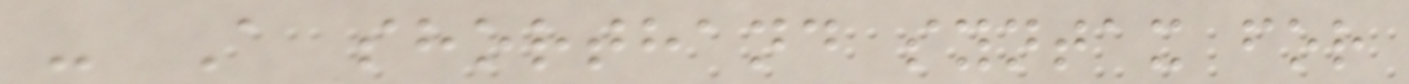- A shorthand syntax for
